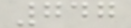747
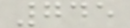745
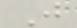J
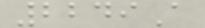2249A
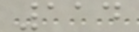114
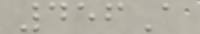456A
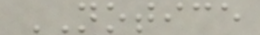NOTICE
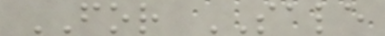FOR SALE
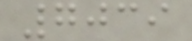7039
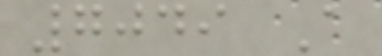7049 A
